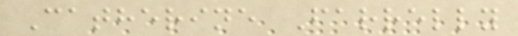Catherine Farrelly
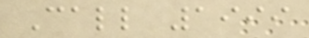Call 1999
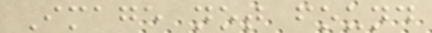Image not found
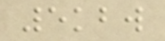5kbw
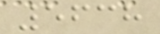5638
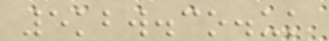5kbw.co.uk
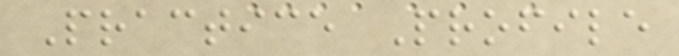Practice Profile
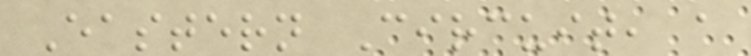Eastern Circuit, a
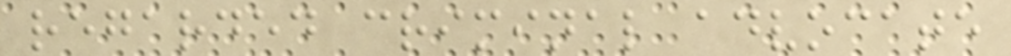regarded criminal advocate
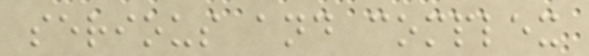serious and complex
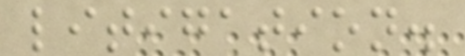litigation.
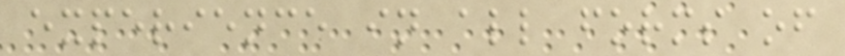experience in all forms of
